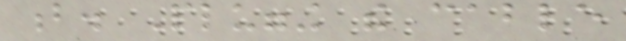b. Plugging the cable
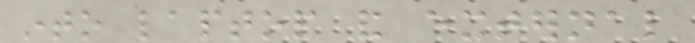into laptop and external
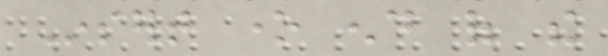Insert one end of the
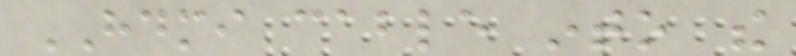HDMI cable into the
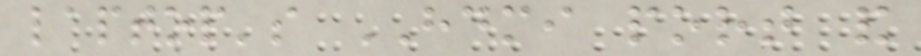laptop's HDMI port and
